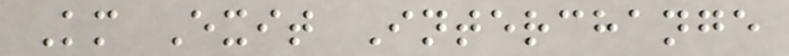Km Exit Interchange
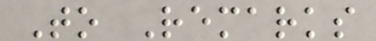To Remarks
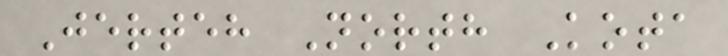Jerteh North Kota
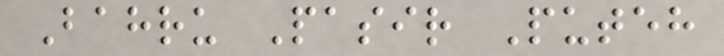Bahru Pasir Puteh
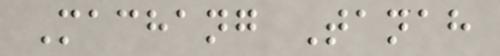Machang Tanah
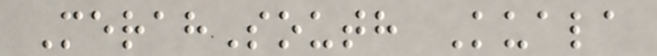MerahSouth Kuala
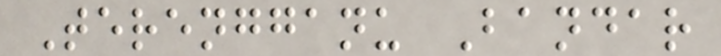Terengganu Bandar
